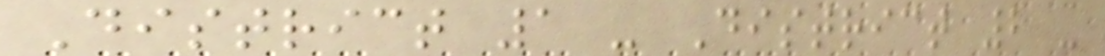District 1 - District 2 -
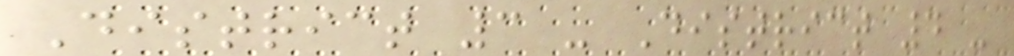District 3 - District 4 -
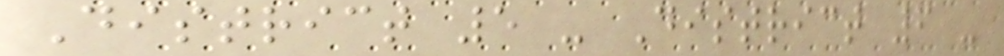District 5 - District 6 -
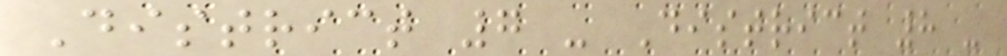District 7 - District 8 -
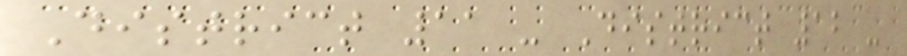District 11 - District 12 -
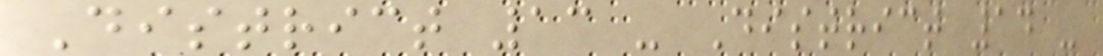District 13 - District 14 -
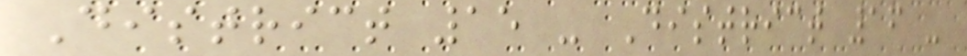District 15 - District 16 -
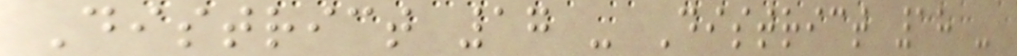District 17 - District 18 -
